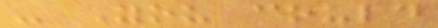- You could
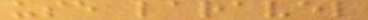use laravel
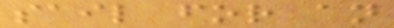sail for an
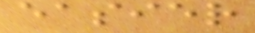easier
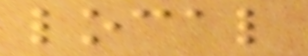local
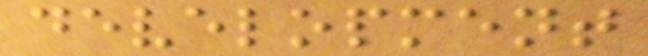development
